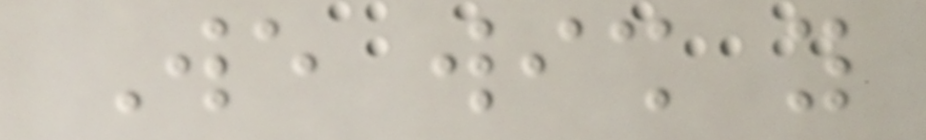We wish you
